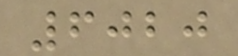6020
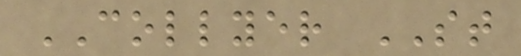COLLYER ST
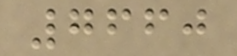7660
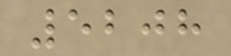5208
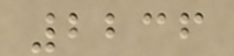2236
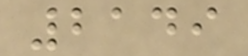2149
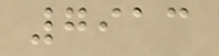7913
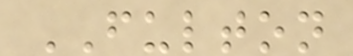FULTON
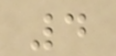4
